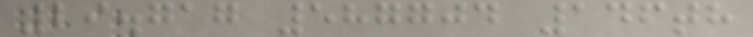29.717 587704 146th
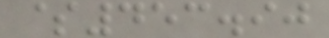$453.90
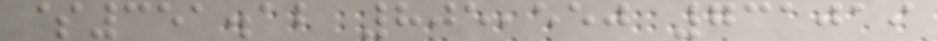$351.12 805,550 731019
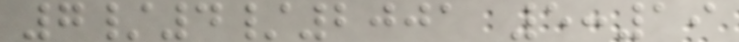7/4/2001 5:19
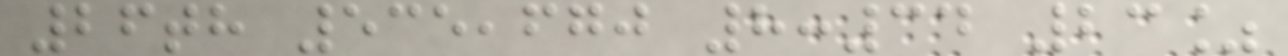26th 535,670 8:34 23%
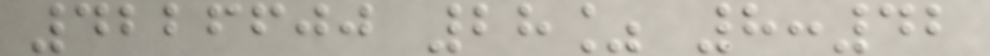4226600 28% 8:42
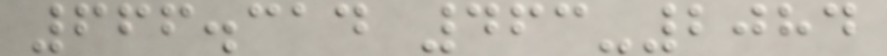666.314 463-2084
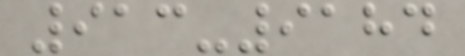913-9184
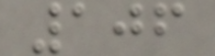106
